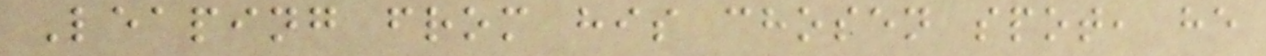Leaping from his chosen spot, he
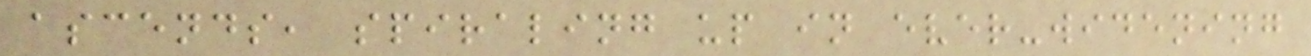ascends, spiraling up in ever-widening
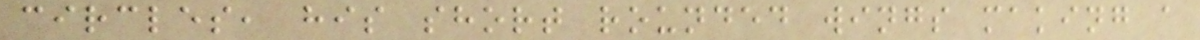circles, his short rounded wings making a
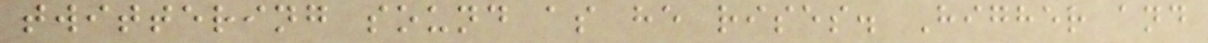twittering sound as he rises. Higher and
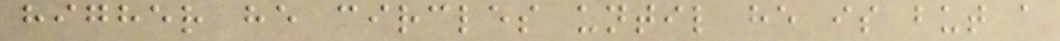higher he circles until he is but a
